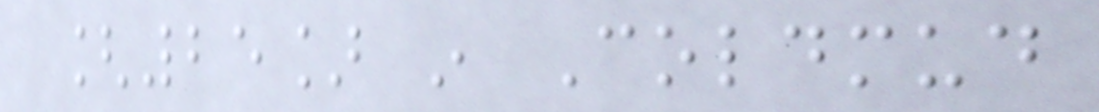[25] in Coldmud
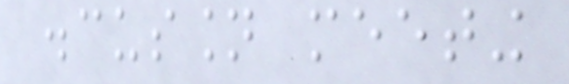discussion meeting
